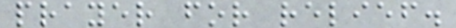prayer for relief.
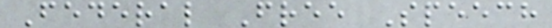Federal Free Speech
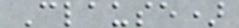Clause)
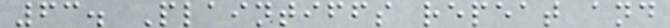63. Plaintiffs repeat and
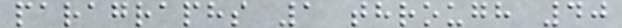paragraphs 1 through 40
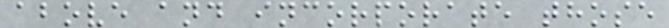above and incorporate those
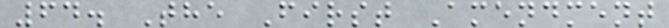64. The First Amendment
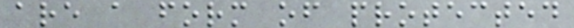are a form of protected
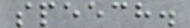speech.
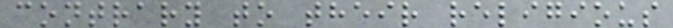contrary to their religious
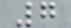7
